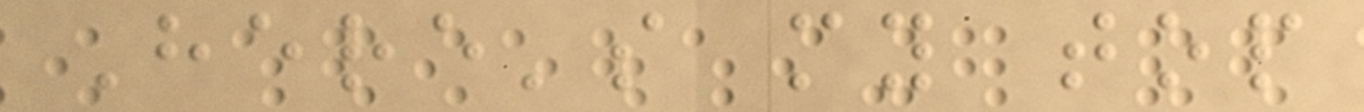Here's my top
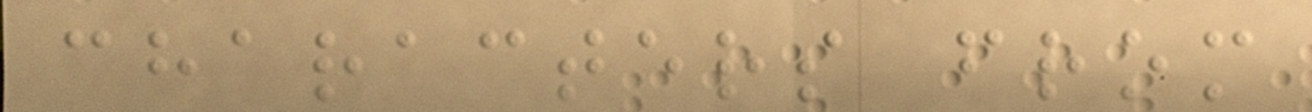characters from
